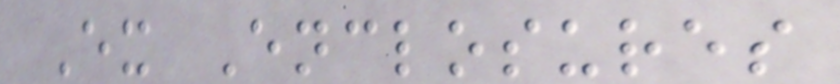Ex Enclosures
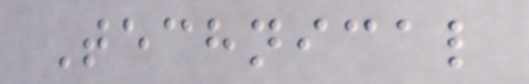Technical
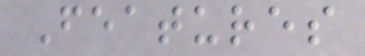Features
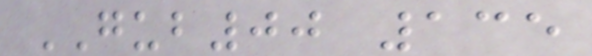GUB00 135
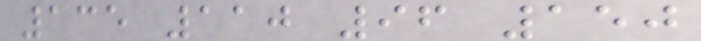135 110 96 150
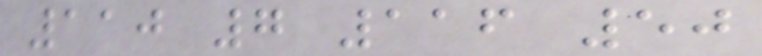110 7 116 50
